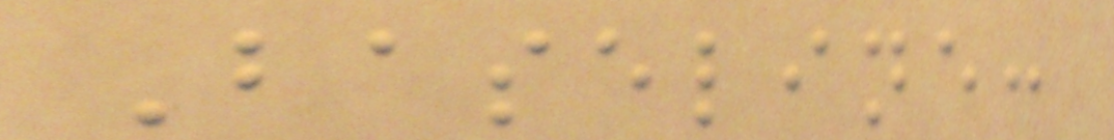Baseline:
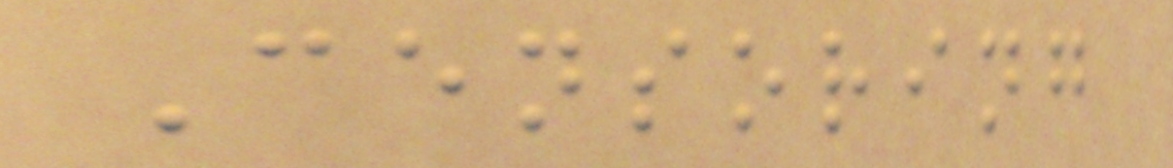Censoring
